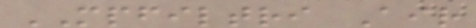MPFILTRI Air
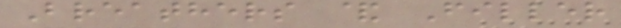Breathers & Filler
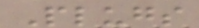Plugs
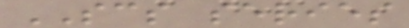SCS series
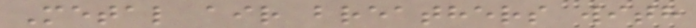Metal air breathers with
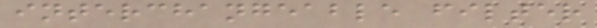interchangeable filter
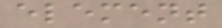element
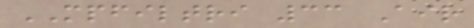MPFILTRI 33 Air
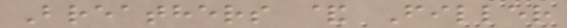Breathers & Filler
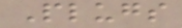Plugs
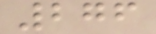276
